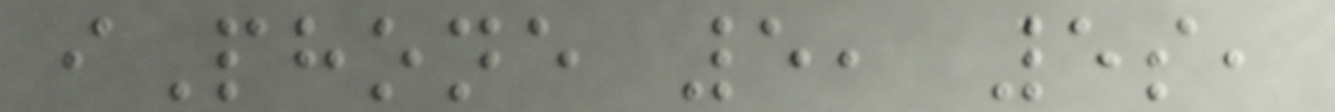iPhone 5, 5s,
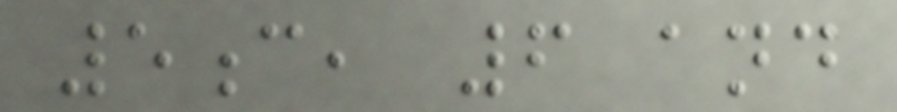5c, 6 and
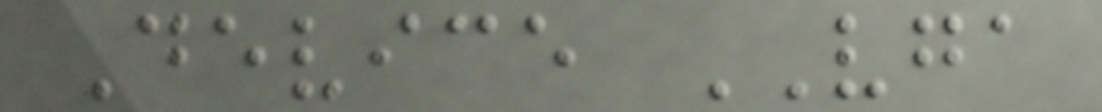Device VGA
